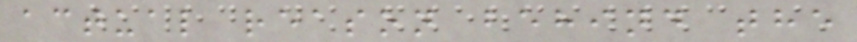actual reason behind the
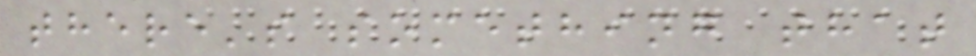there's something that
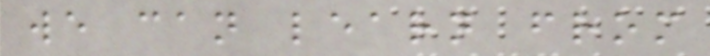we can learn from
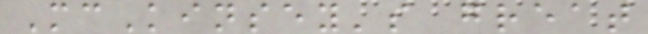McKinsey's great
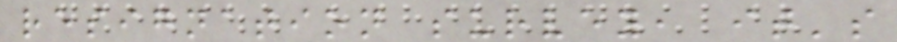resignation survey, it's
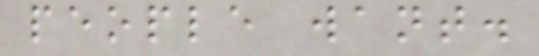people want.
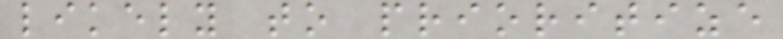likely to prioritize
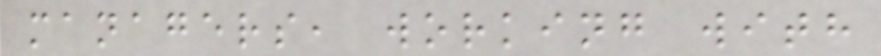managers, working with
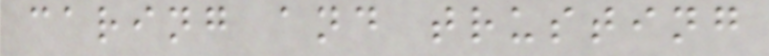caring and trusting
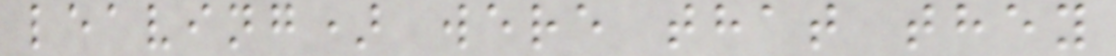leaving) were that they
